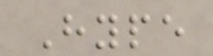Hype
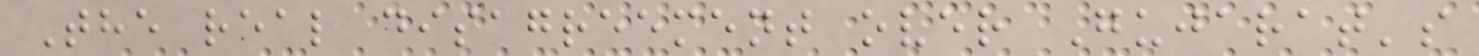The real disagreement over Gujarat's
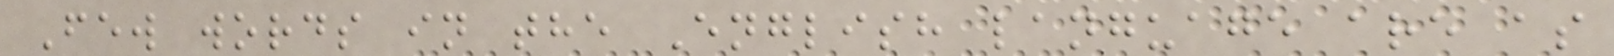Few words in the English language are as
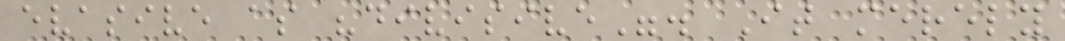evasive as "divisive". It merely
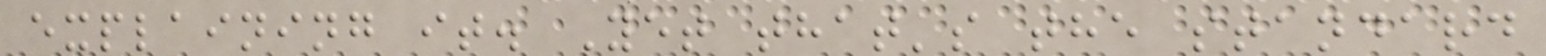explaining it. Yet that's the standard
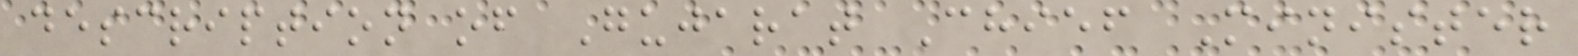description of Gujarat Chief Minister
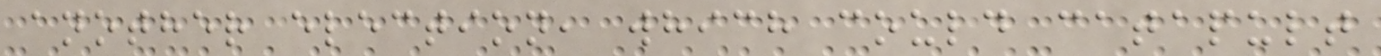another election, which could catapult
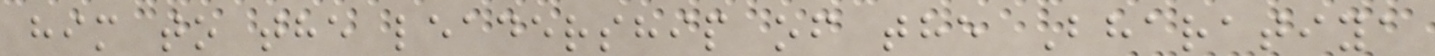him to the leadership of the Bharatiya
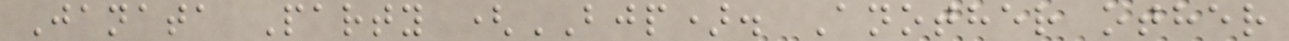Janata Party (BJP). Another other
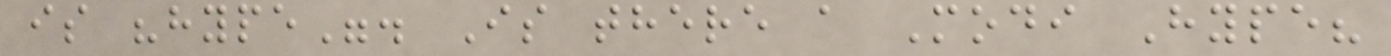is "hype". Is there a Modi Hype?
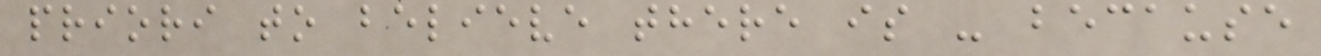priori to believe there is - because
